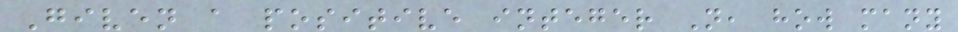Given a positive integer N, how many
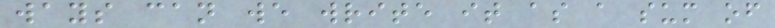ways can we write it as a sum of
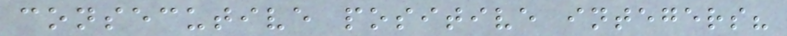consecutive positive integers?
